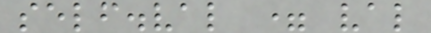self.val = val
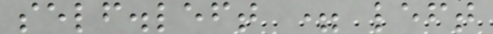self.left = left
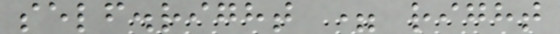self.right = right
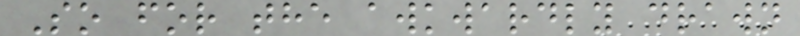So for the awkwardly drawn
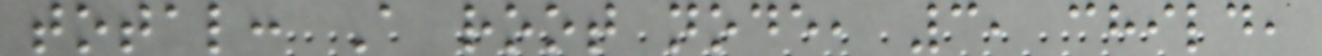total: A root node, 3, child,
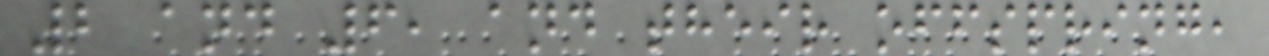2 and 6, and their offspring,
